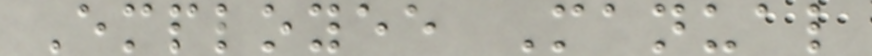Employee Manual
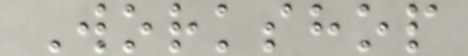Workshop
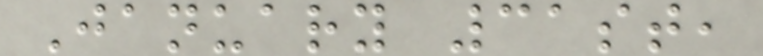January 31st,
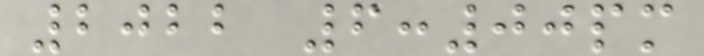2022 6:00pm
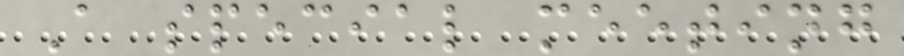A special meeting
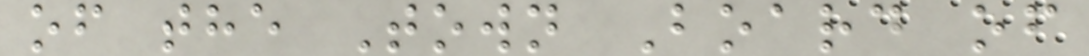of the Town Board of
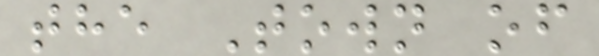the Town of
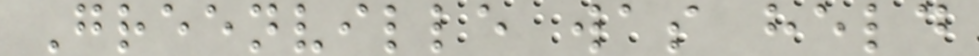Greenville was held
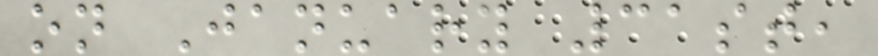on January 31st,
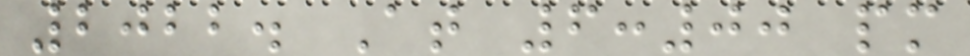2022. At 6:00 pm
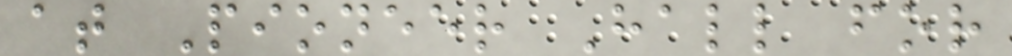at Pioneer Hall for
